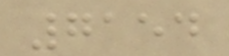7154
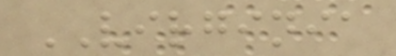VIRGINIA
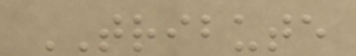TRIBUTE
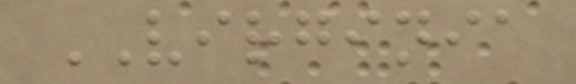VIRGINIA
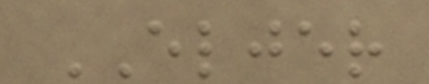ELJER
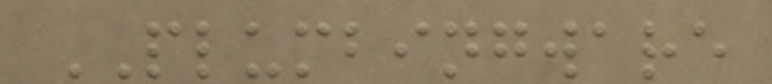PLUMBINGWARE
